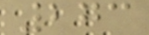273
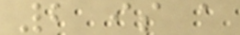2 is a
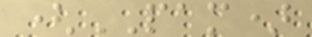(PAM)
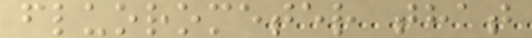fluorometer that
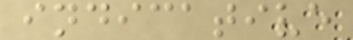indicative
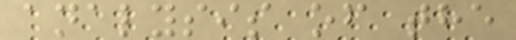analysis of the
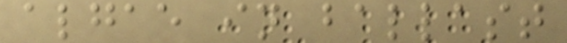algae in ballast
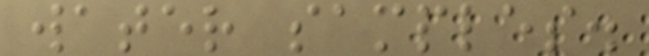water samples.
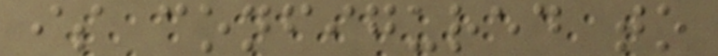is configured to
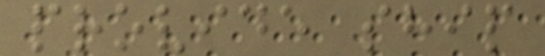provide ship
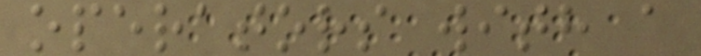operators with a
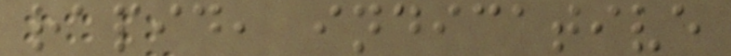rapid, indicative
